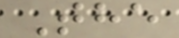The
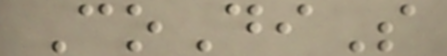CoDiS
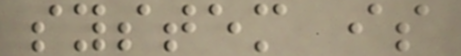system is
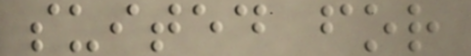suited for
